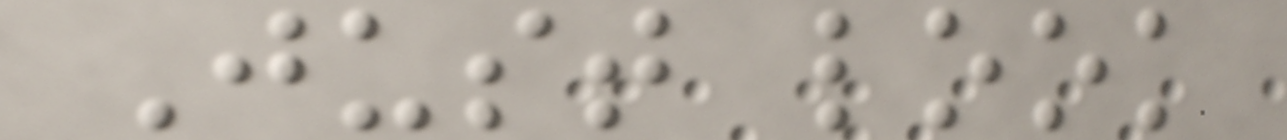Just look
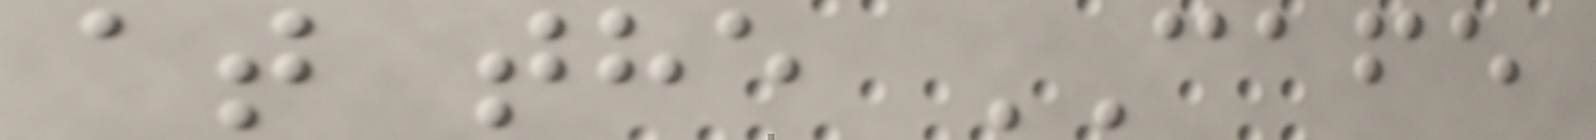at the CAFE
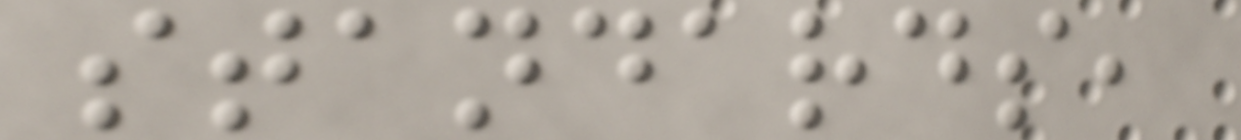standards,
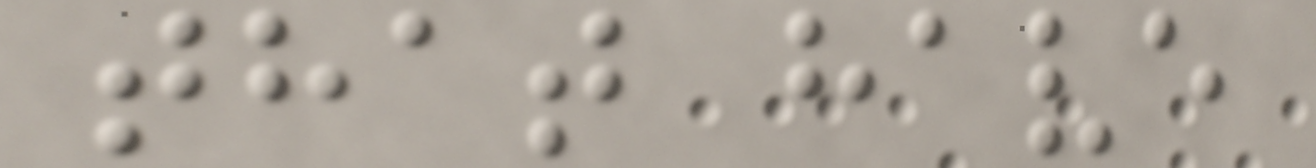that have
